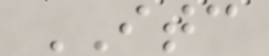ITC
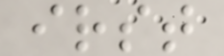irst
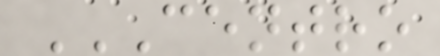CENTRO
